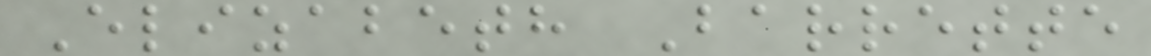Elizabeth Barrette
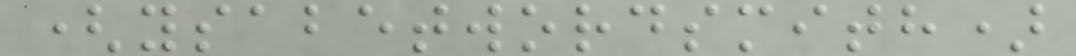(ysabetwordsmith)
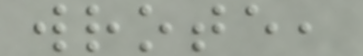wrote,
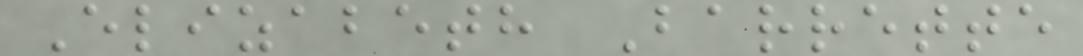Elizabeth Barrette
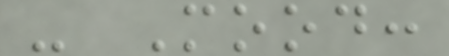- Mood:
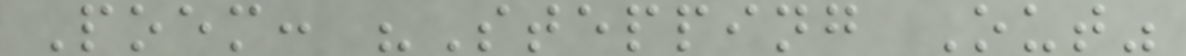Poem: "Stepping Out"
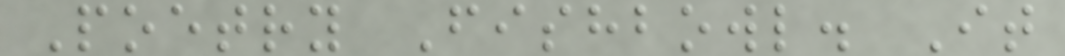Poetry Fishbowl. It
